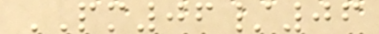PM06/06
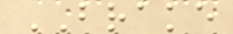BRAKE
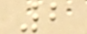2
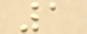1
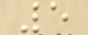5
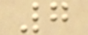7
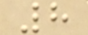8
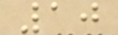10
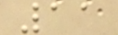11
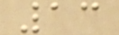13
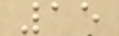15
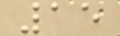15
